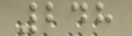248
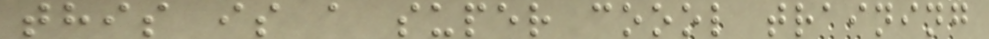this is a super coool training
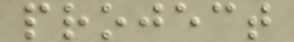project
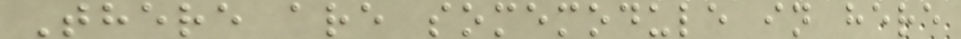There are somemodule in here
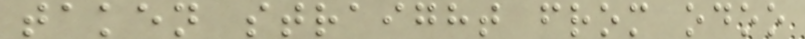taken straight from odoo
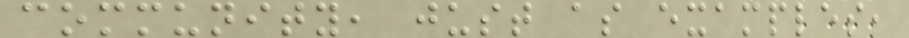community, just as examples,
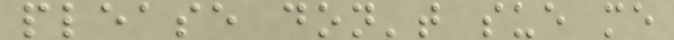please don't sue me
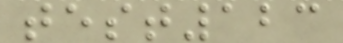test123
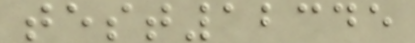test12345
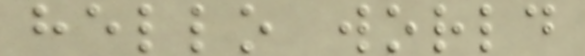hello world
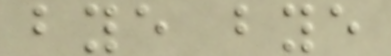bye bye
